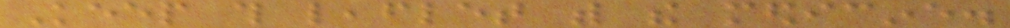Keep this leaflet with the medicine.
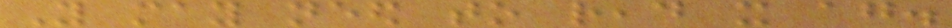You may need to read it again.
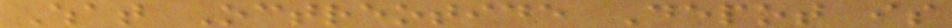What Octreotide Depot is
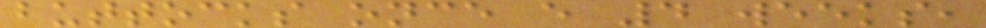buttocks once every 4 weeks,
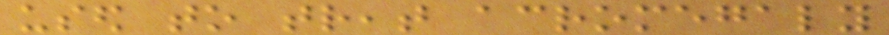used to treat acromegaly
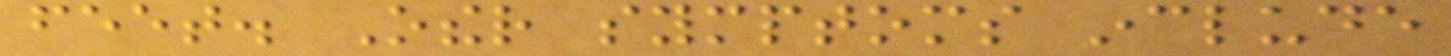feet. Other symptoms include
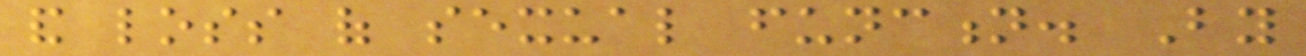and loss of sexual function. By
